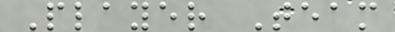Player Team
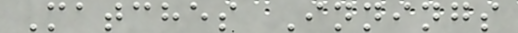Matches Innings
